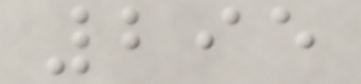295
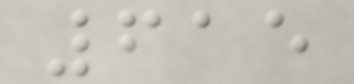615
